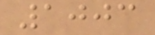1003
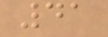41
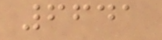6641
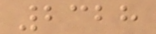2328
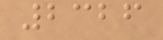2326
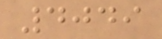4049
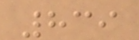839
